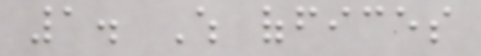1. Which offices
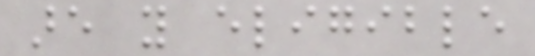are you eligible
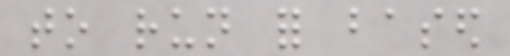to run for based
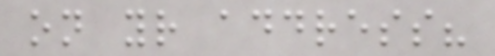on your address?
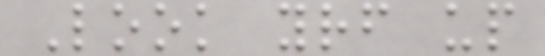Look yourself up
